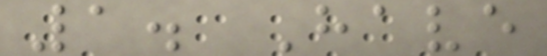1. Have
